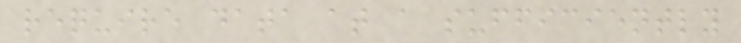require data at a sufficiently
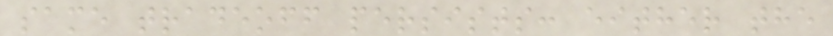same tradeoff persists: either the
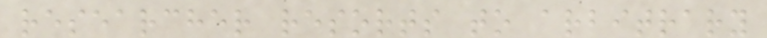researcher resorts to arbitrary
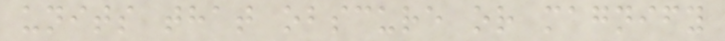units that obscure or magnify
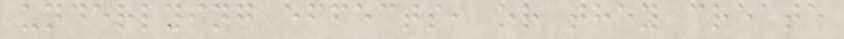underlying effects, or they create
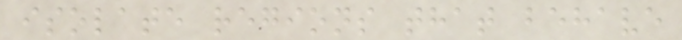isolate regions that behave
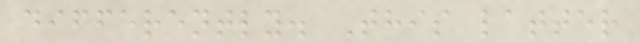differently. This latter
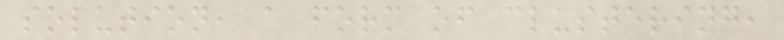solution, a form of clustering,
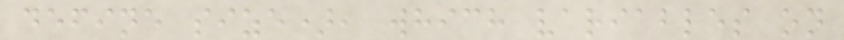define size), which variables on
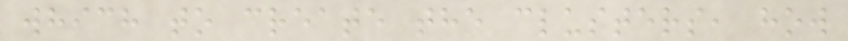which to create the clusters, how
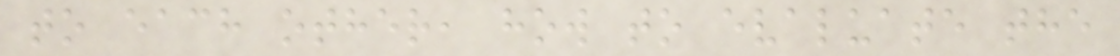to each other, how to evaluate the
